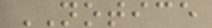NOTICE
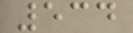534
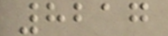8217
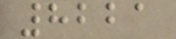8221
